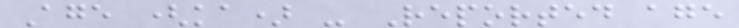Age (ka) - Reported age
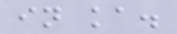in ka.
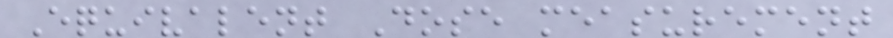Equivalent Dose measurement
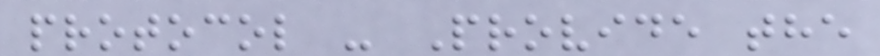protocol - Provide the
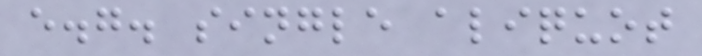e.g. single aliquot
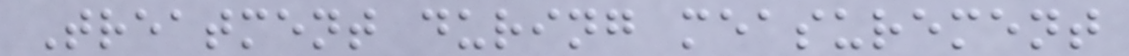Treatment during measurement
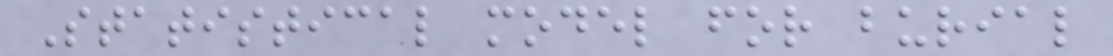Statistical model for burial
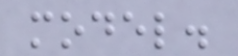model.
